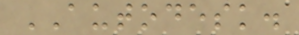AUTODESK.
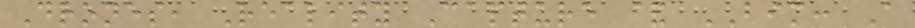Drones, Reality Capture & BIM: A
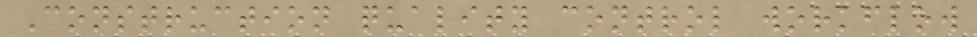Construction quality control workflow
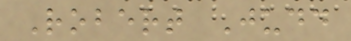Robert Judd
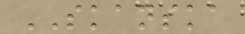SKANSKA
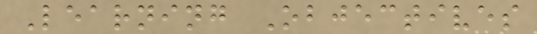Learning Objectives
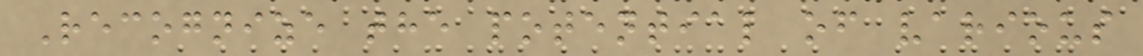Recognize the potential of various
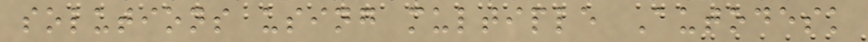solutions using multiple Autodesk
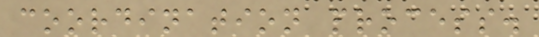coordination process.
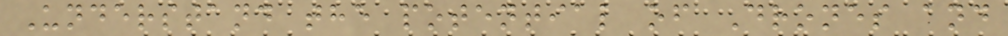Understand the potential of Drones and
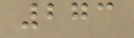273
